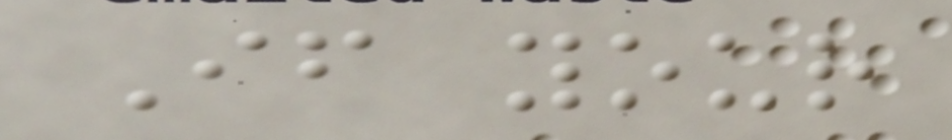If your
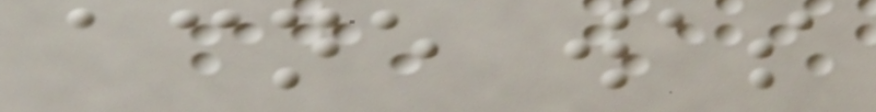acne was
